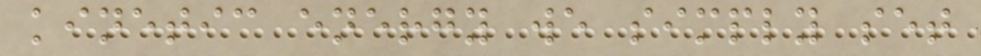kinetic energy we simply set
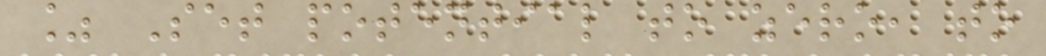% Set potential to zero, to
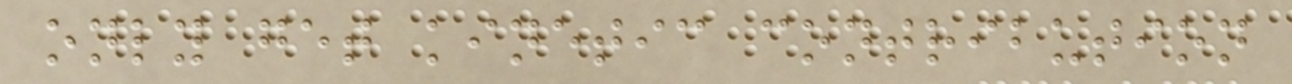only get kinetic contribution
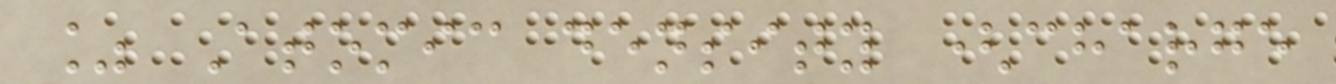% Atomic density (charge
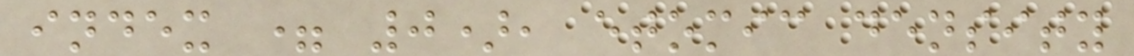index = 0), etomic density
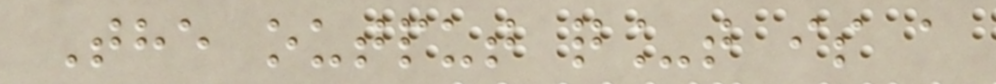The output q_t is a
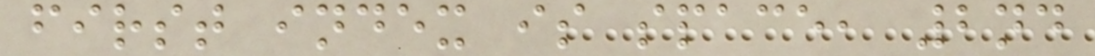first index is space, 2nd
